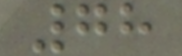78
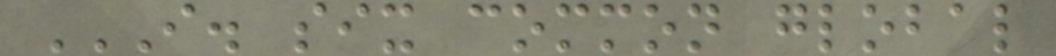I. SIX COMMON GLOBAL
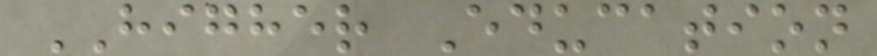HIGHER Education
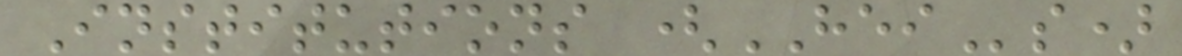Institutions (HEIs)
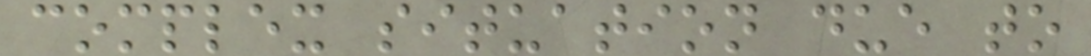complex situation due to
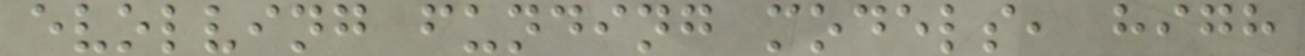evolving funding models, high
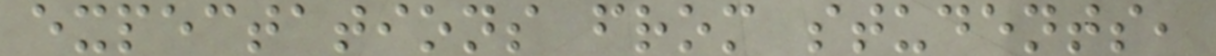expectations from students,
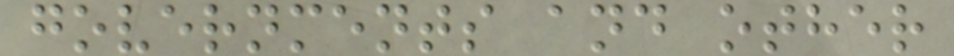governments and other
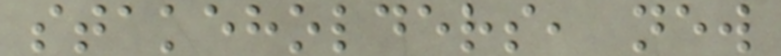stakeholders, new
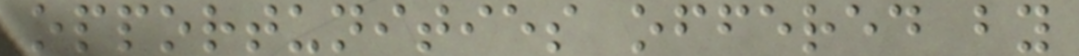opportunities offered by
